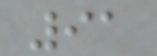91
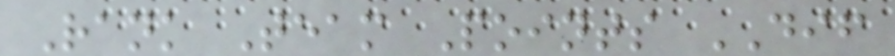Rank Team Points DIF
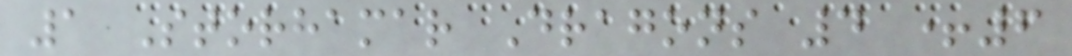1 Storhamar Dragons 4 +6
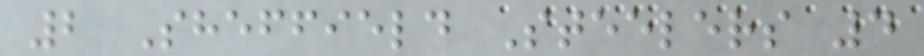2 Sheffield Steelers 4
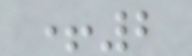+2
